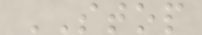STOP
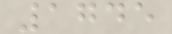1745
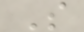S
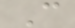C
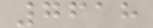7618
